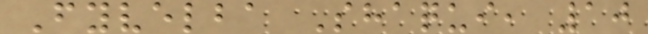Fyvelba Shaqui, 10
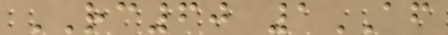RC60 1AF
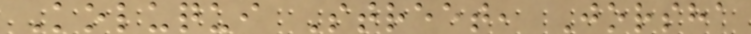Koluqui Street, Jorsha
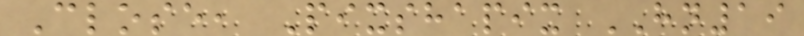Close, Pixshapix HN19
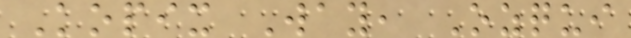Kopix Way, Ozqui
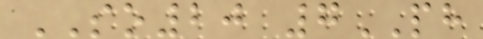SO20 7PH
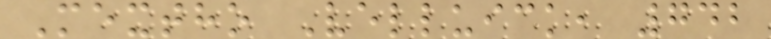Mextho Velluick, 742
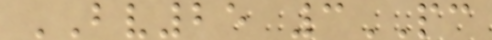BV25 3PC
